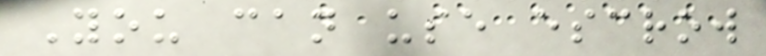You can use escrow
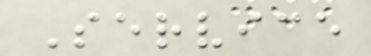Service
